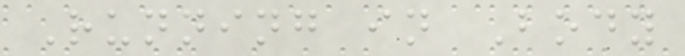Running in Body
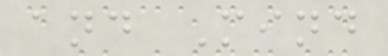and Mind
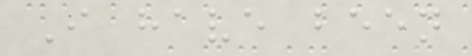I have been
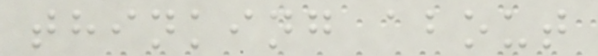thinking about
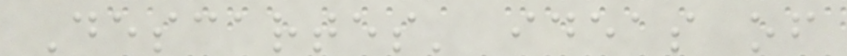Descartes' ideas of
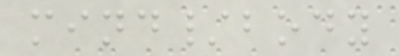mind/body
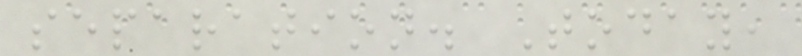separation. Today,
